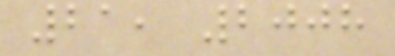21, 2008
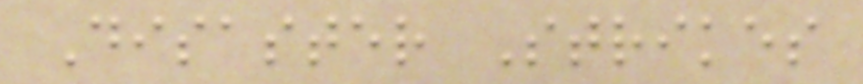Disaster Strikes
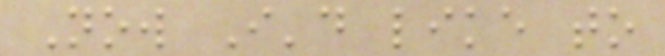Now I'd like to
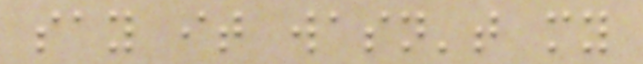say it wasn't my
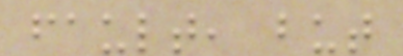fault, but
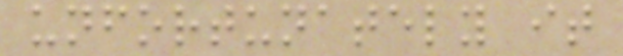unfortunately it
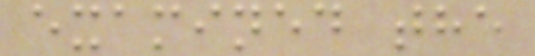examined the
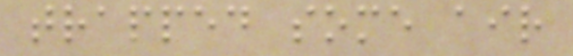trapped some air
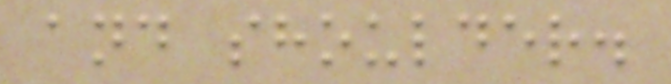and shoulder.
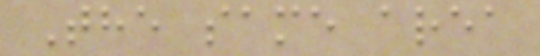The same area
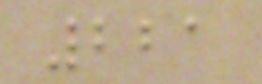221
